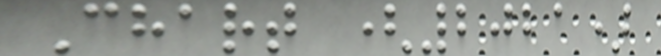Chart (2021)
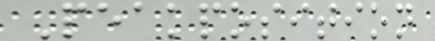Peakposition
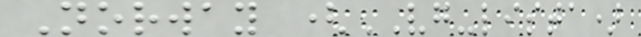Norway (VG-lista)
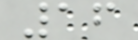16
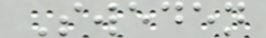Sweden
